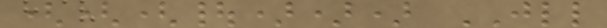(((|))) JLL
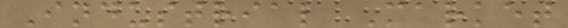Industrial Market
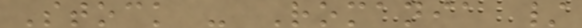Stock - Romania /
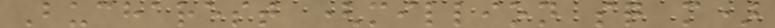Bucharest (million sq m)
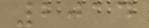2014
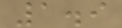1.9
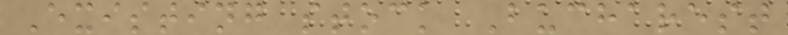Existing stock Bucharest
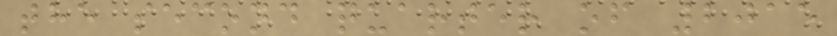the second quarter of 2015
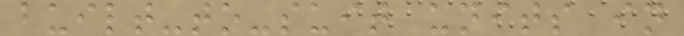built-to-suit units in
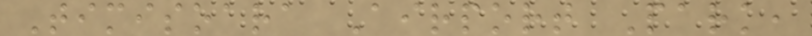Timisoara Airport Park,
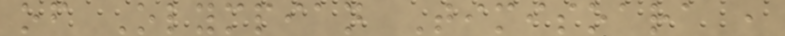of Olympian Timisoara ,
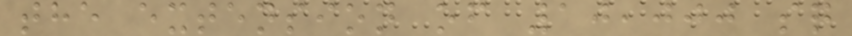the extension of 10,000 sq
